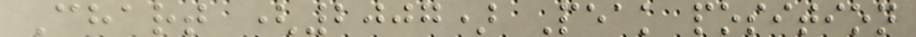Chart (2007) Peak position
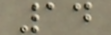14
